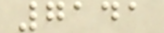7141
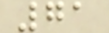71
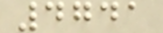4741
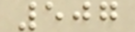507
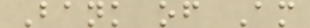Bank of Am
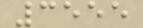3555
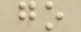go
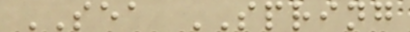SEA SPRING
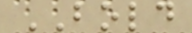BOLD
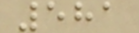581
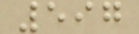597
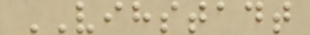VIHSTADT
